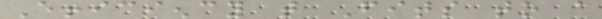Efficiency that Fits to a
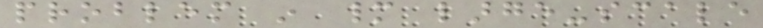problem in many large-scale
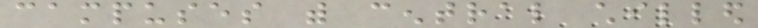campuses with central chilled
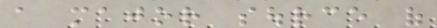a major source of
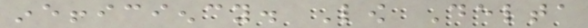inefficiency. Low Delta
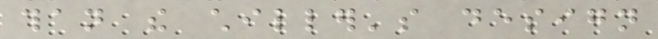than the chiller's design
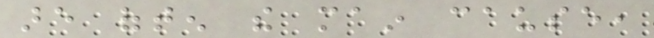are often the main cause,
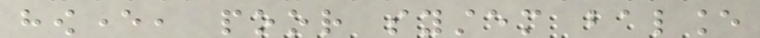however, poor system balance
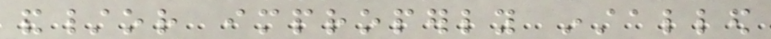and/or improperly installed
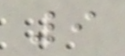9
